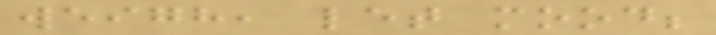weigh, let mood;
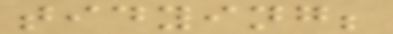tidying;
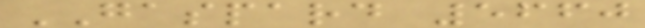GASPARD 5660
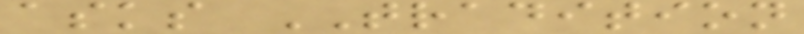asks TRADITION
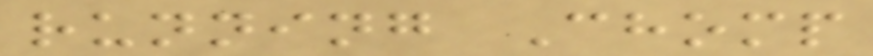running Chomp
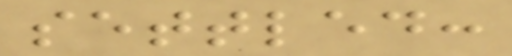settled:
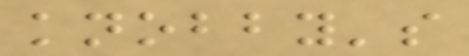knobby's
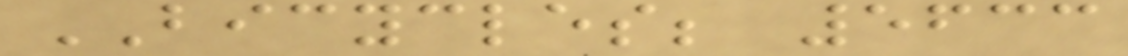BICYCLES; 5633
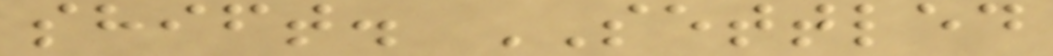shift. SETTLED
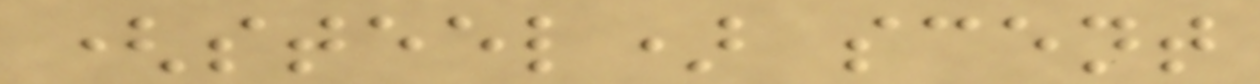(steel) scent
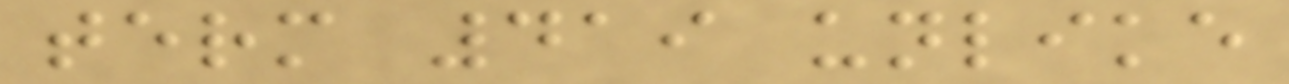term 419 unlike
